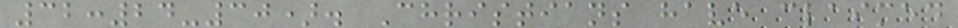32:24-30). Christians have claimed
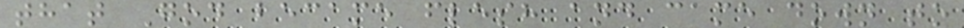that God became flesh and came down to
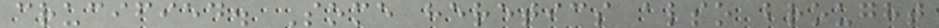crucified. Some heretics also brought
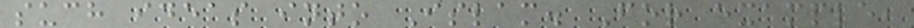such ideas into Islam. For example,
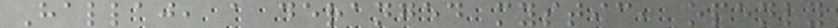Hallaj, a deranged mystic, openly
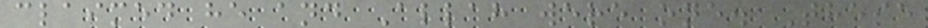claimed he and Allah were one. These
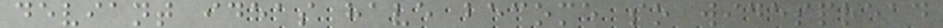deviant ideas have become so widespread
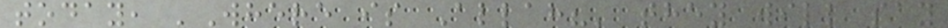today, 'Where is Allah?' they will say
